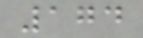174
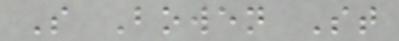S Bowen St
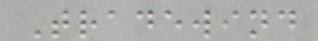Tradewind
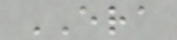ERA
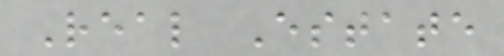Real Estate
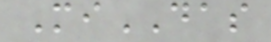MiDAS
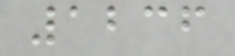1236
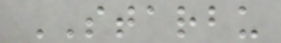STARBU
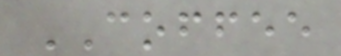COFFEE
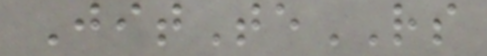JitTeRS
